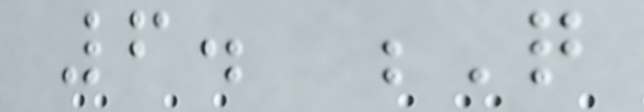6. Q
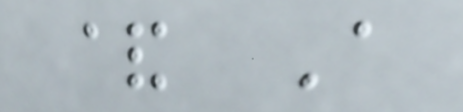& A
